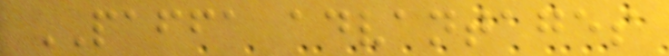PAFFA advantages
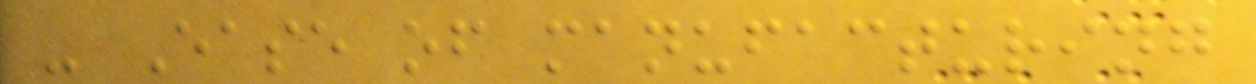- Ease of manufacturing
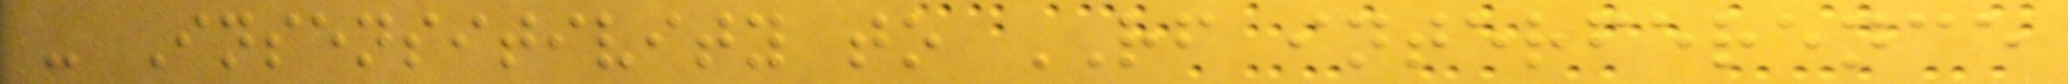- Insensitivity to RF interference
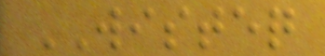WISTEQ
